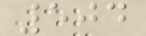504
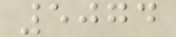5074
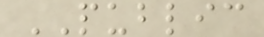PUBLIC
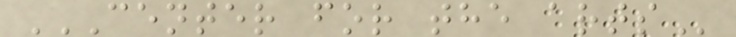CENTER FOR THE ARTS
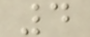4
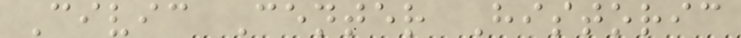Civic Center Historic
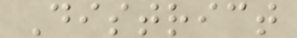District
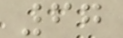67
